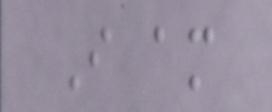I am
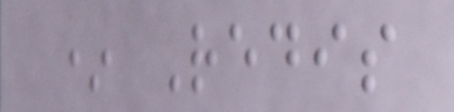* Redis
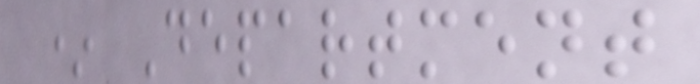* Department
